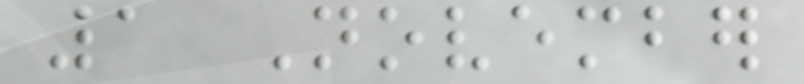1 November
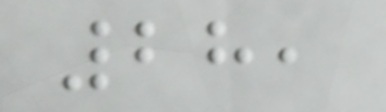28,
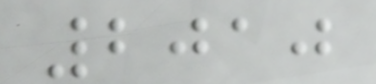2010
